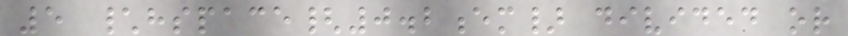5 \hspace{0.2em} divided or
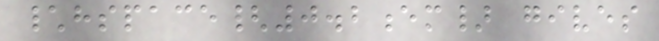\hspace{0.2em} gives
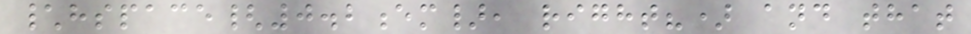\hspace{0.2em}, right?) and that
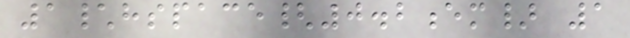1\hspace{0.2em} 1
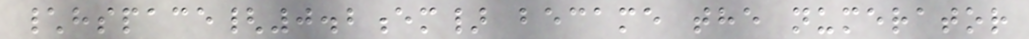\hspace{0.2em} became the numerator
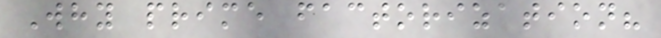Why prime factorization?
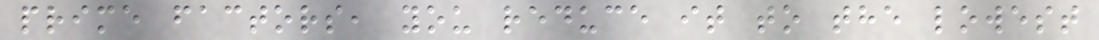prime factors, you reduce it to the lowest
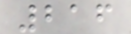216
